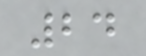24
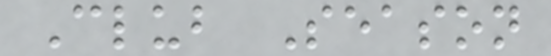Club Season
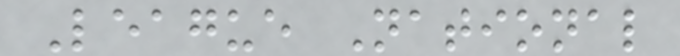League National
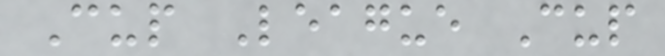Cup League Cup
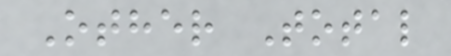Other Total
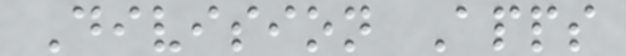Division Apps
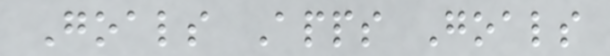Goals Apps Goals
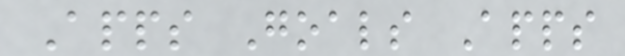Apps Goals Apps
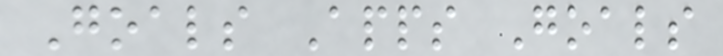Goals Apps Goals
